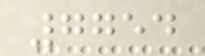7754
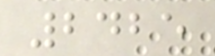2425
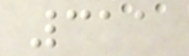311
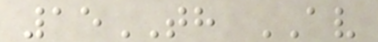15TH AV
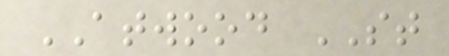ATWOOD ST
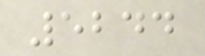5244
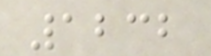1232
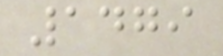1479
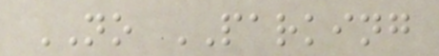NO PARKING
